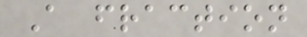A fraction
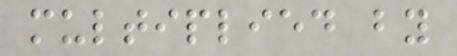multiplied by
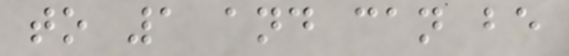to 1 and can be
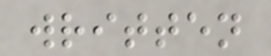written
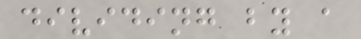dividing by a
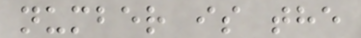number is the
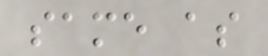same as
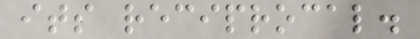its reciprocal.
